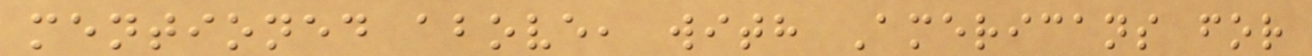mentioned above, with Americans for
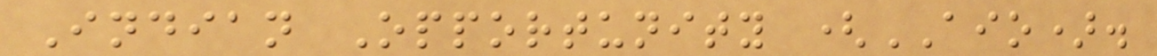Indian Opportunity (AIO).
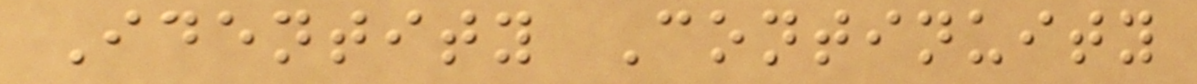Identity Continuity
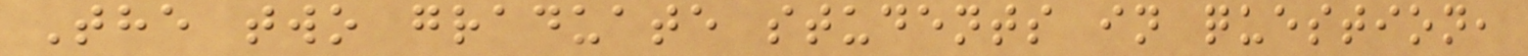The two graduate students in question,
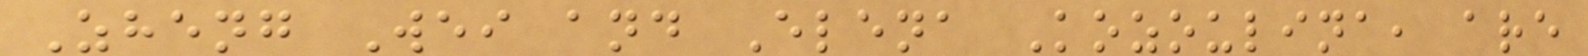Zheng Wei and Elena Kozoulina, are
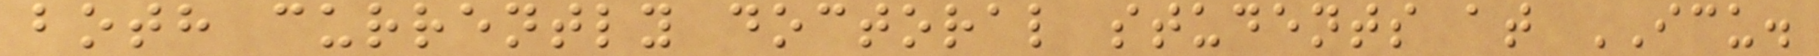both currently doctoral students at ICU.
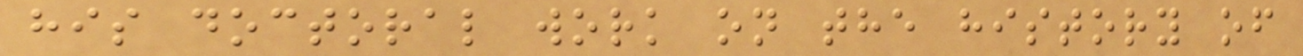his doctoral work on the history of
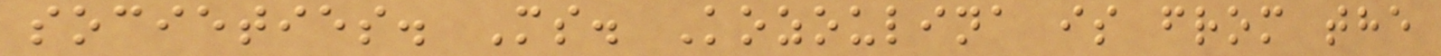societies. Ms. Kozoulina is from the
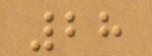28
